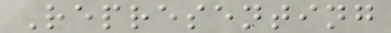Representing
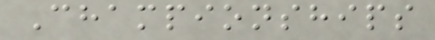Championships
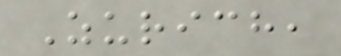Zurich,
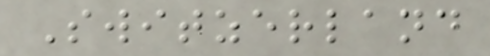Switzerland
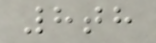8th
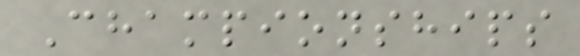Championships
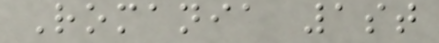Romania 1st
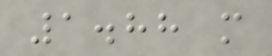1.88 m
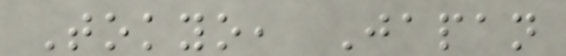Tokyo, Japan
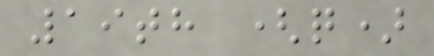19th (q)
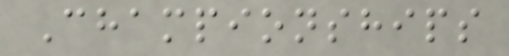Championships
